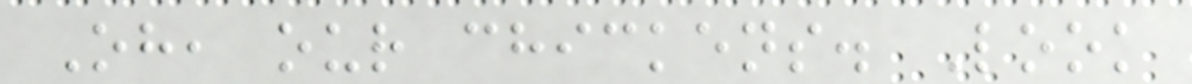Oh, our chickens. Look
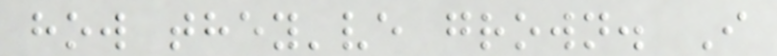how they've grown. I
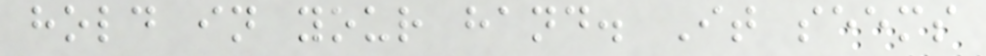hold in your hand. It seems
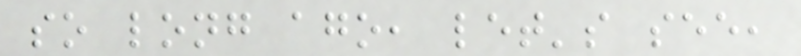so long ago, let's see,
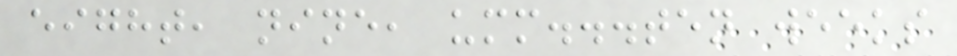eight, nine, umm...ten weeks
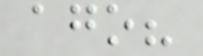ago?
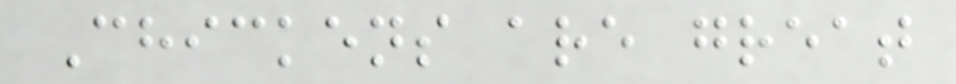Chickens are great
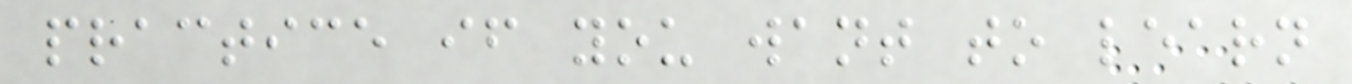practice if you want to learn
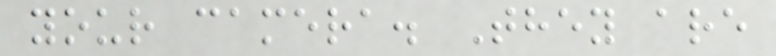your camera. They are
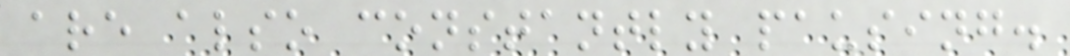are also constantly pausing.
